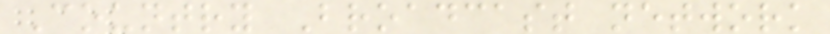Country Broadcast network
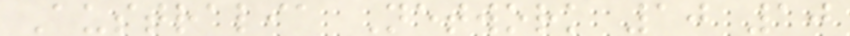Australia Network 10 10
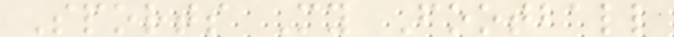Sports My Football
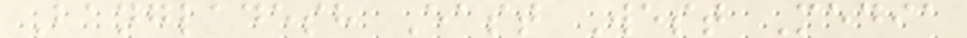Bangladesh East West Media
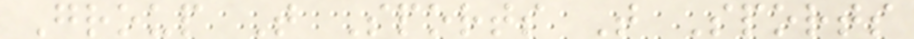Group T Sports T Sports
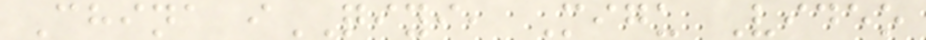China iQIYI, Migu Video
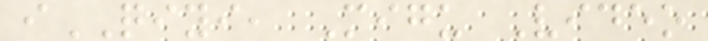iQIYI, Migu Video
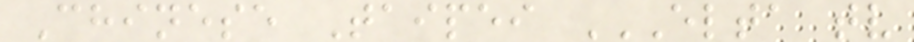Chinese Taipei ELTA TV
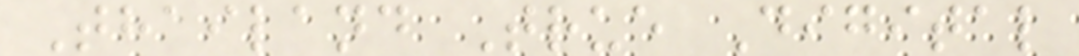Thailand True Digital
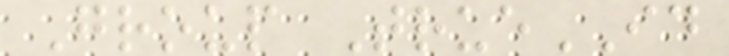Group TrueID
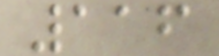116
